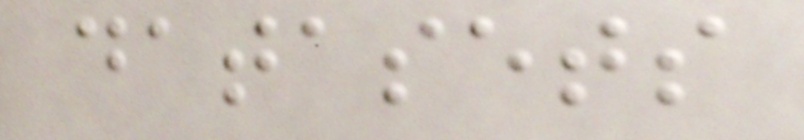datasets
